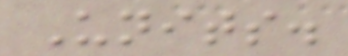Units.
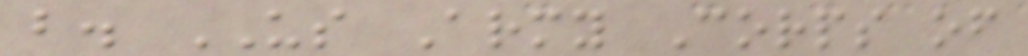b. US Army Corps of
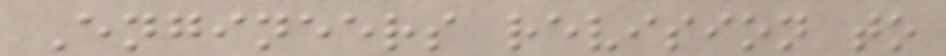Engineers revision to
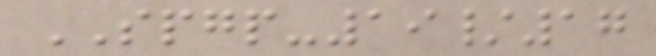SPGP-19/17
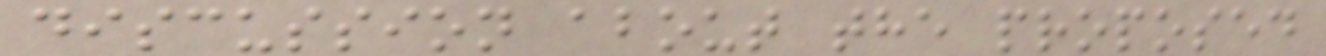discussion about the proposed
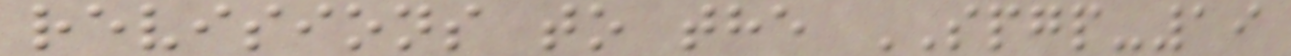revisions to the SPGP-19
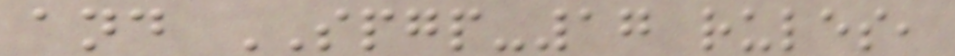and SPGP-17 rules,
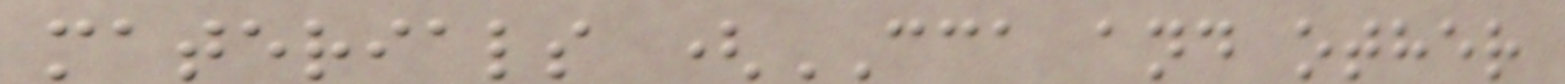materials (CCA and other
